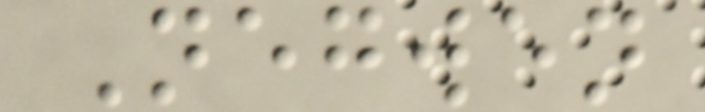Negwen
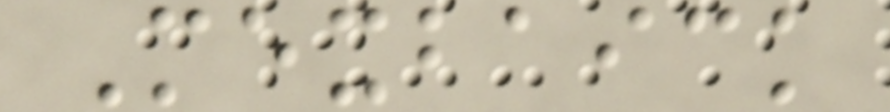Mexbaick
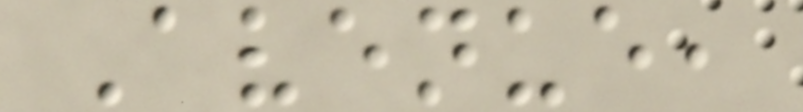Avenue,
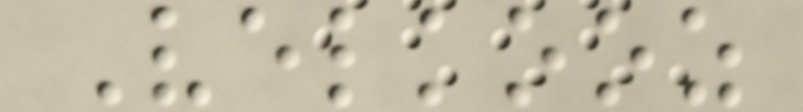Velkooz
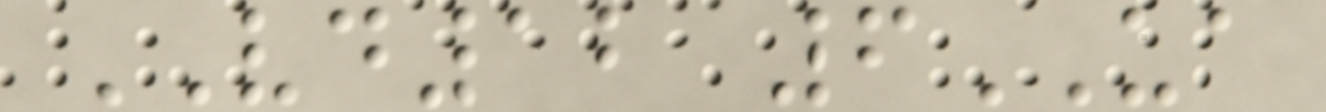VD12 6UA
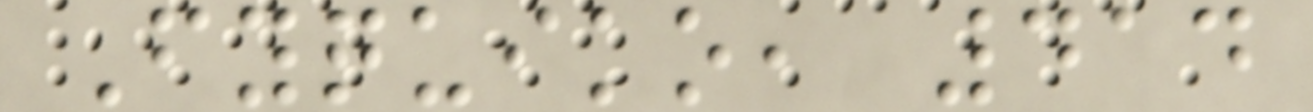Fyquiko, 414
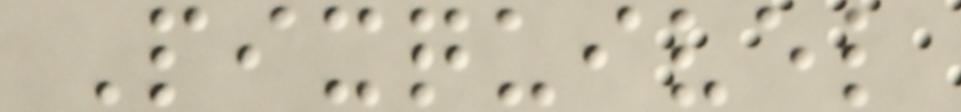Pixquivel
